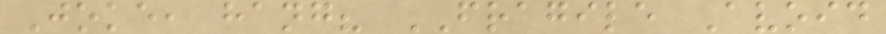Joke, hang? FRAGILE Avoid
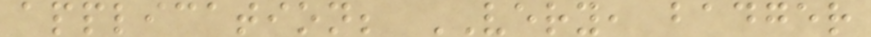application; VERY, badger
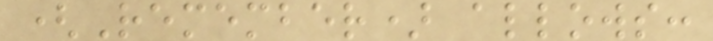(Remember) allows:
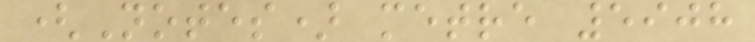(Notes) metre 5908
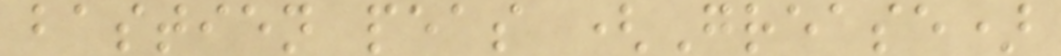bastien peas (Grease)
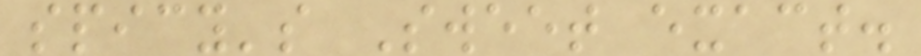spicy's Sweet exact.
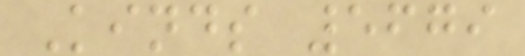Kinds 5679
